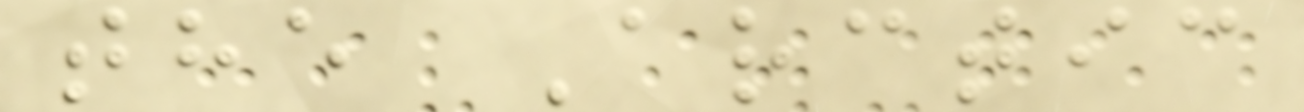the Arctic
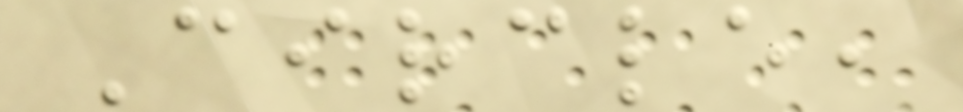Circle,
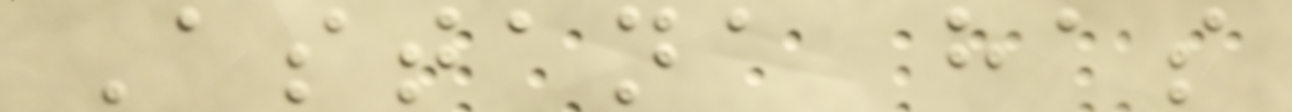Astana has
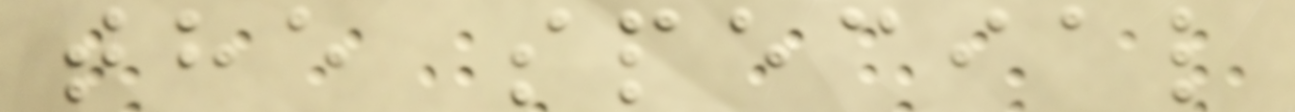the special
